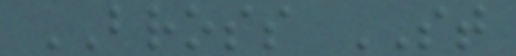BROSS ST
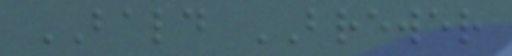BALD BREWER
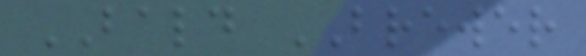BALD BREWER
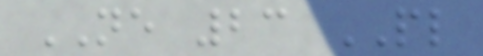NE 23 PL
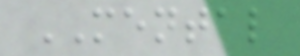MENTAL
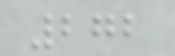272
